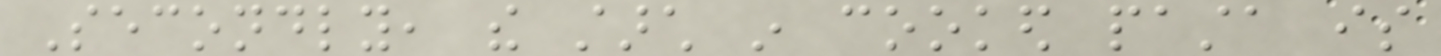Secondly, the starch in cooked pasta is
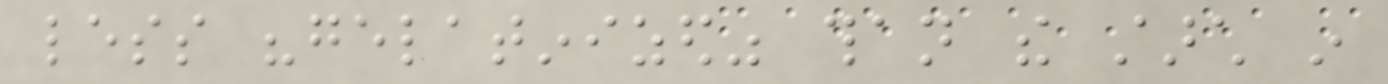less "gelatinized" than the starch in
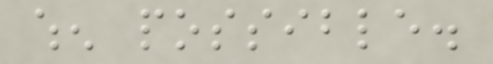when possible.
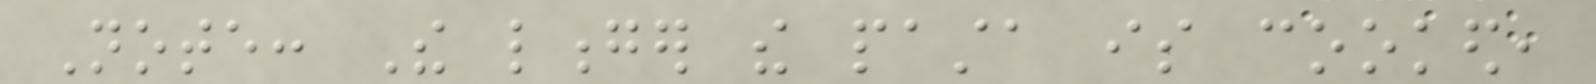Note: The longer the pasta is cooked,
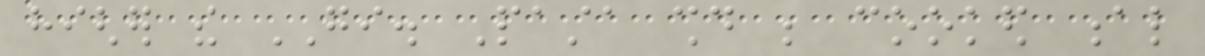higher the GI. Pasta should be cooked al
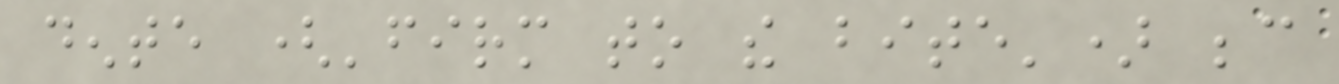dente ('firm to the bite') because
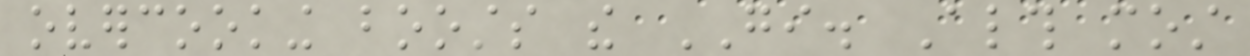overcooking boosts the GI. Although most
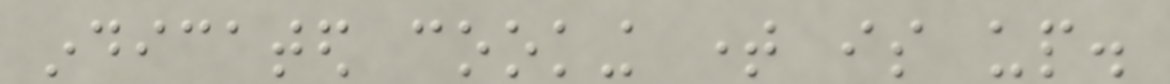indicated cooking time is up.
